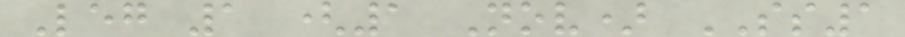Leg 1 (1 Nov) SS1
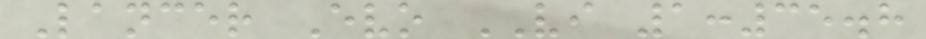Lancer Evo VI 1:35.8
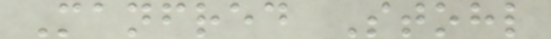Manfred Stohl
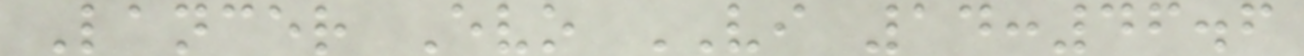Lancer Evo VI 14:46.6
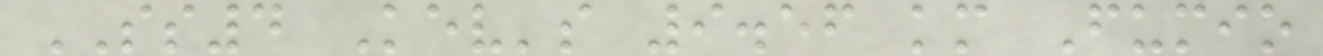SS4 Kev's 9.56 km Fumio
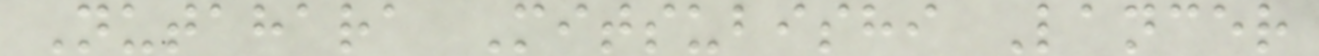Nutahara Mitsubishi Lancer
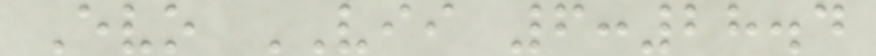Evo VII 6:28.4
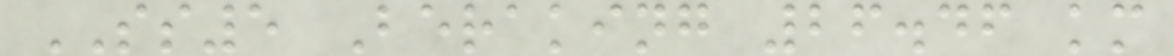SS5 Beraking 26.46 km
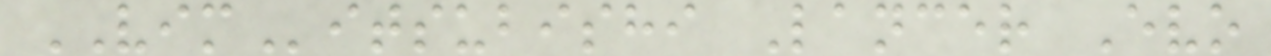VIMitsubishi Lancer Evo
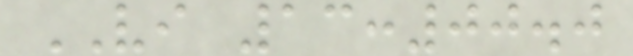VI 13:00.0
